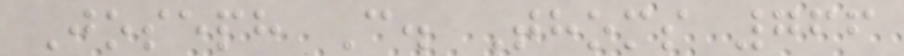Joseph C. Thoms 766
